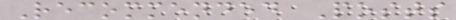Recommended Posts
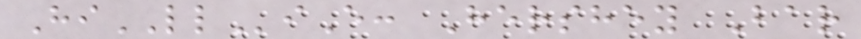HiLLiE: Hershey Bar
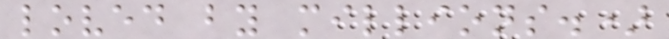loved by millions.)
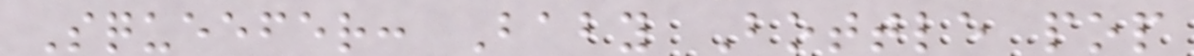Squeefer: Baby Bottle pop
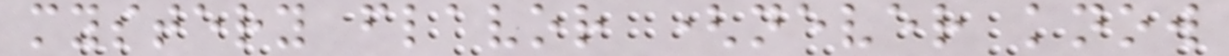mystery flavor (never know
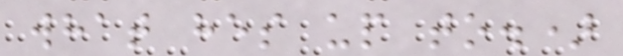what hes up to.)
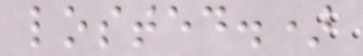losted.)
